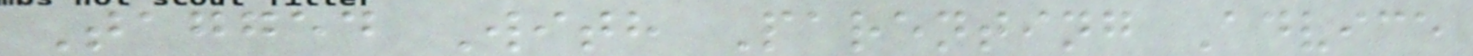Tagged With Parenting Advice
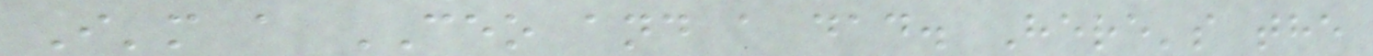I'm a CEO and a dad. Here's the
